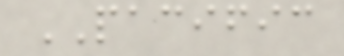PACIFIC
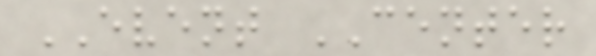EVENT CENTER
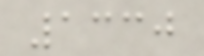1330
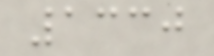1330
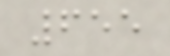655
